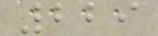229
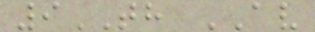9TH AV
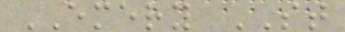EMERY ST
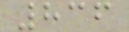836
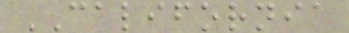CALIFORNIA
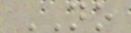NO
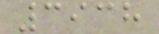3938
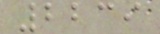2239
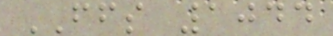FFS 1044
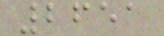2651
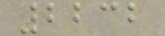2232
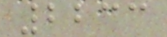2233
